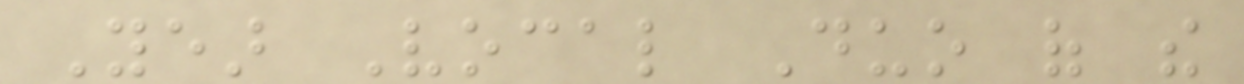Year Vocal Duo of the
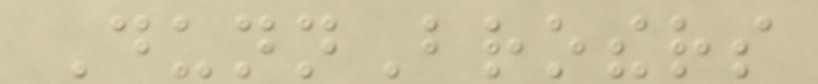DunnBrothers
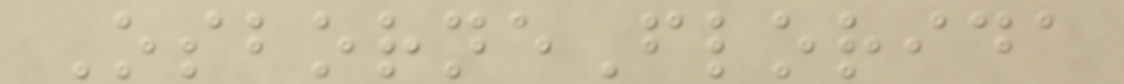OsborneFlorida
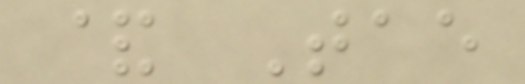& Tae
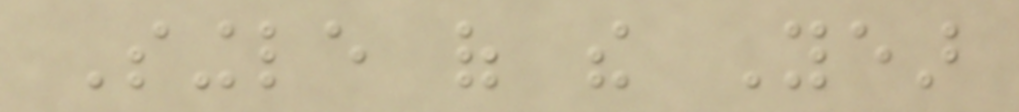Single of the Year
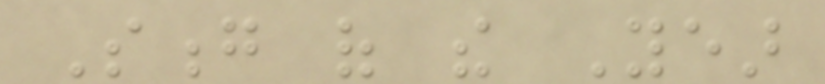Song of the Year
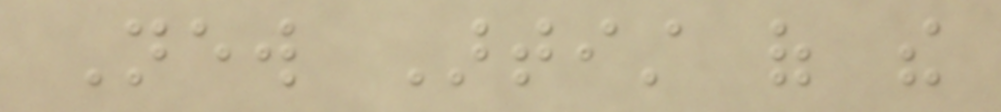New Artist of the
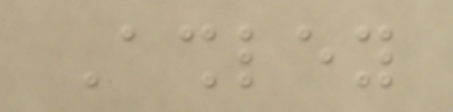Ashley
